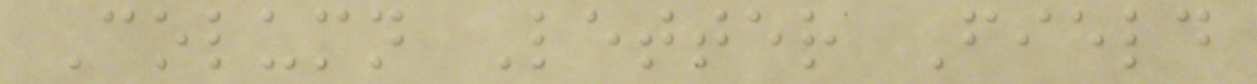Column Letter Field
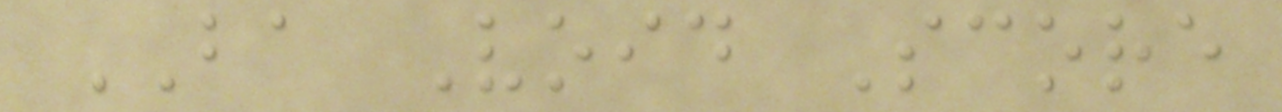BA Void Score
